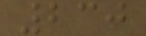230
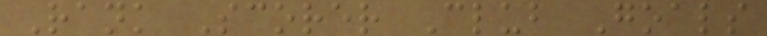Rank Scorer Club Goals
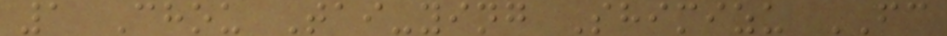1 Chou Tai-ying Shimizu FC
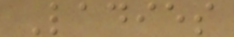Ladies
